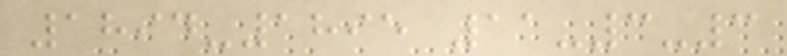1894-1895 11-3-3
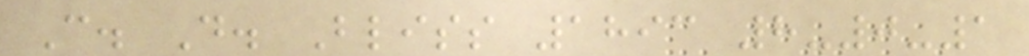C. D. Bliss 1893 8-0-1
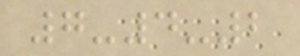7-4-2
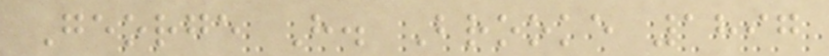George H. Brooke 1897
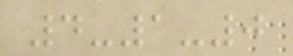4-1-0
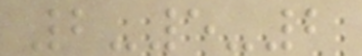2-5-2
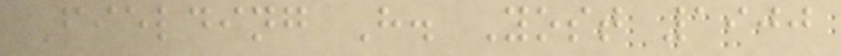Fielding H. Yost 1900
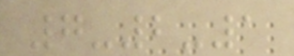7-2-1
